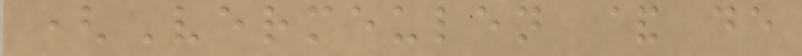(Vermeulen & de
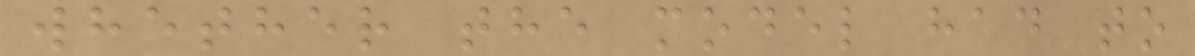whether the model had to
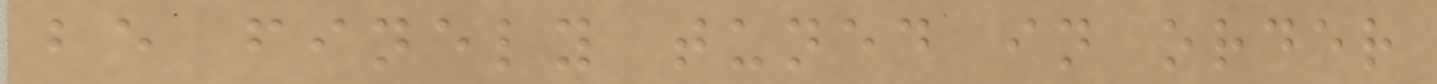be finely tuned in order
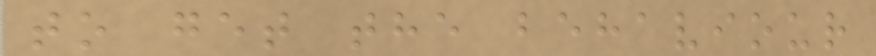to get the behaviour
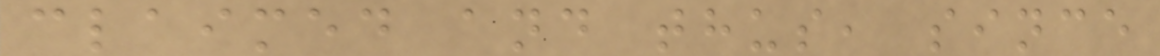claimed and thus, since
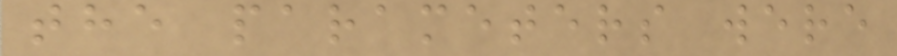the parameters were
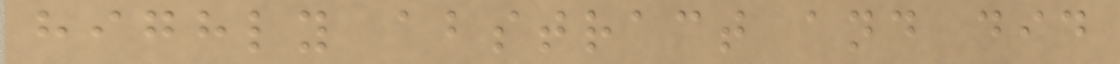highly abstract and did
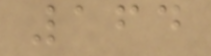164
